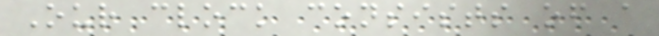Our clock consists of a
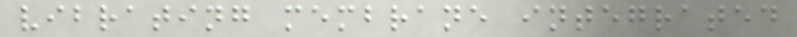vibrating membrane integrated
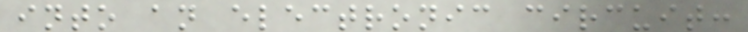into an electronic circuit:
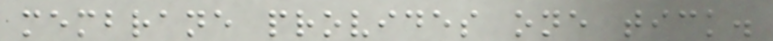membrane provides one tick.
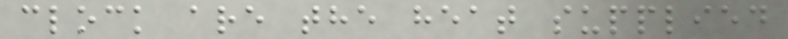clock are the heat supplied
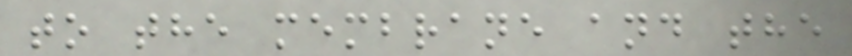to the membrane and the
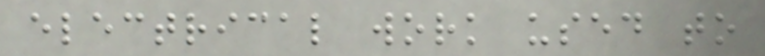electrical work used to
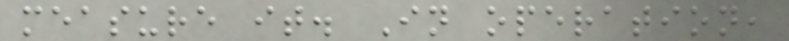measure it. In operation,
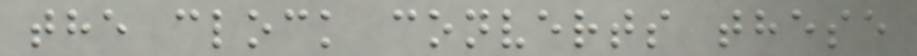the clock converts these
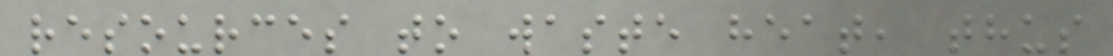resources to waste heat, thus
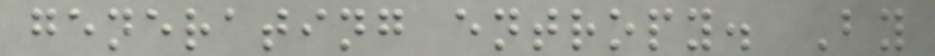generating entropy. By
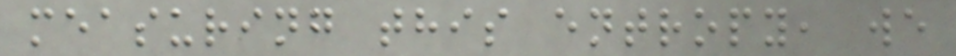measuring this entropy, we
